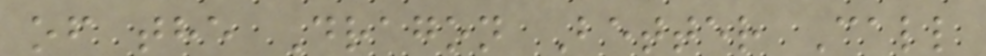of the Dragon Better Call
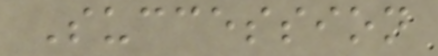Succession
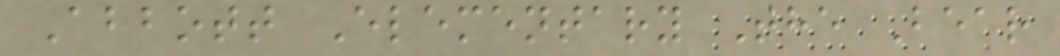Abbott Elementary The Bear
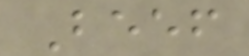Beef
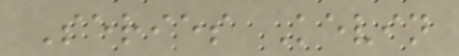Series Kevin
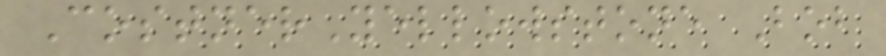CostnerYellowstone Bob
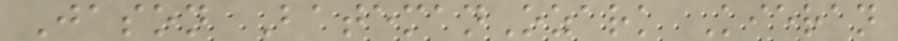Jason BatemanOzark Kieran
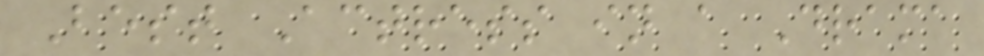Best Actress in a Drama
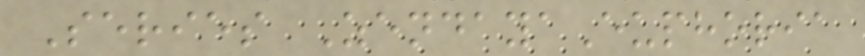Series ZendayaEuphoria
